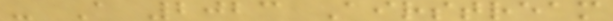- A 2023 Airstream
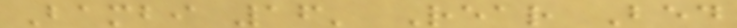Bambi 16' Rear Bed
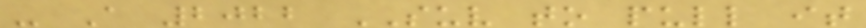- A 2022 SUV to pull it
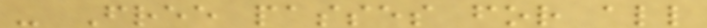- Free passes for all
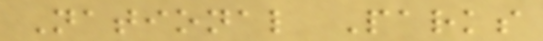National Parks
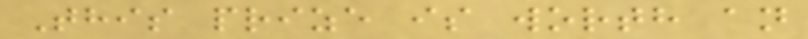This prize is worth an
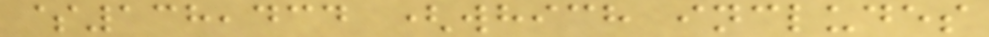$138,434 (which includes
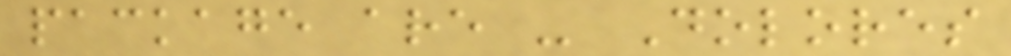package are - Dolores
